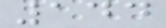144
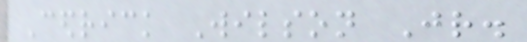Cedrick Wilson Jr.
